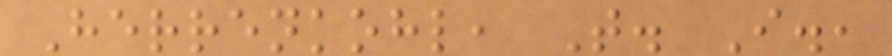Herrenkohl, T. I.,
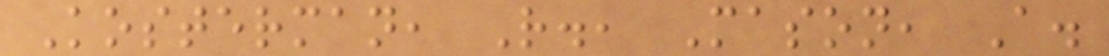Kosterman, R., Mason, A.
